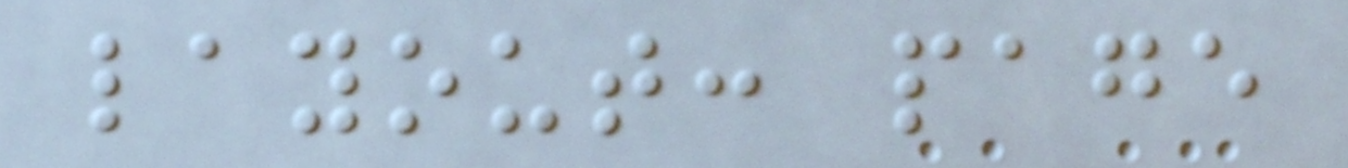layout: page
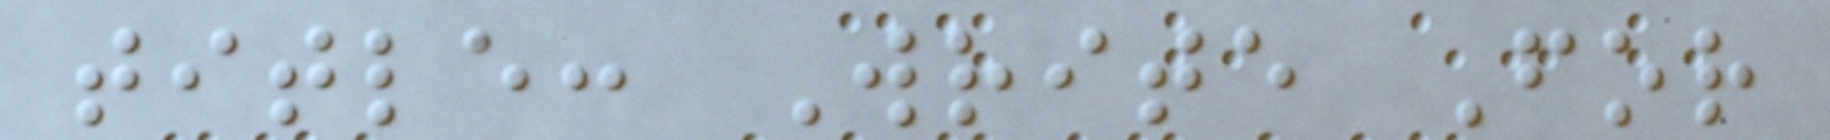title: Write For
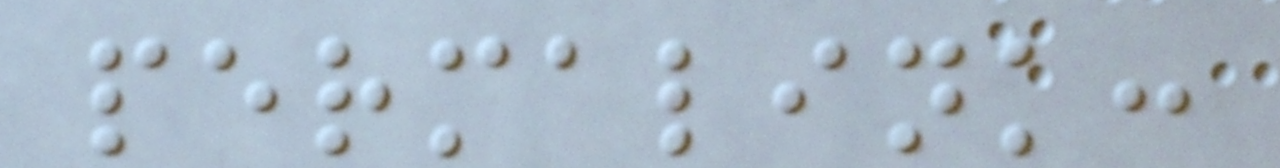permalink:
